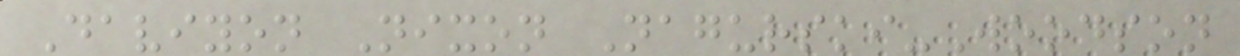Daviyon Nixon Nagurski-Woodson
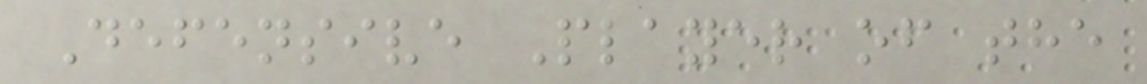Defensive Player of the
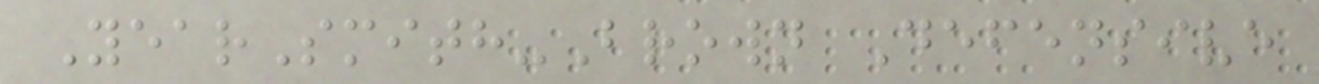YearSmith-Brown Defensive
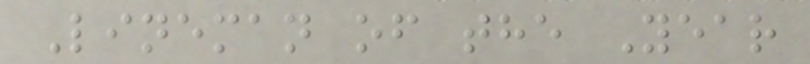Lineman of the Year
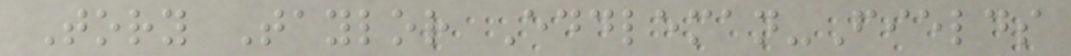Tory Taylor Eddleman-Fields
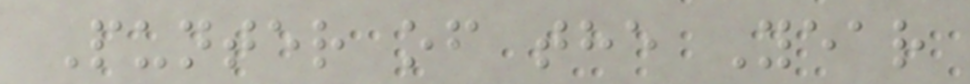Punter of the Year
